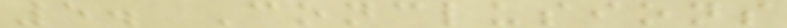5. Conclusions
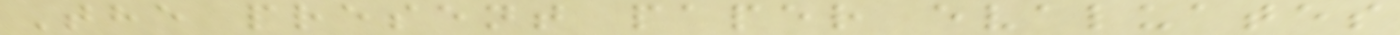The present paper evaluates
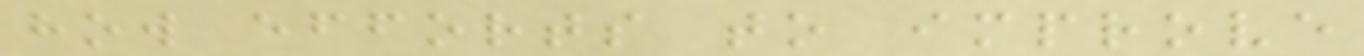how efforts to improve
